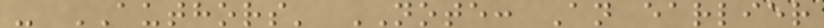- AUTHORS' NOTE: An earlier
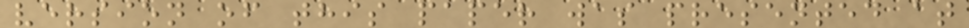version of this paper was presented at
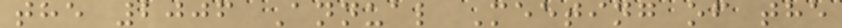the 2006 Annual Meeting of the
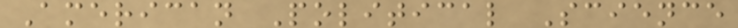American Political Science
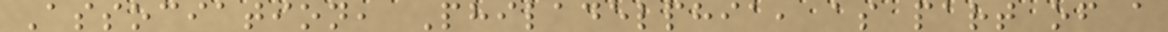Association, Philadelphia, as part of a
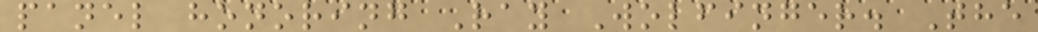panel honoring Ray Wolfinger. The
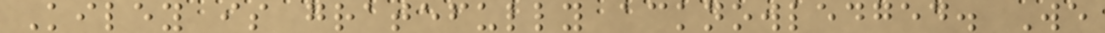Kiley is gratefully acknowledged. We
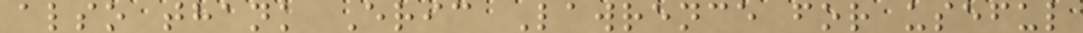also thank Eric Lawrence for useful
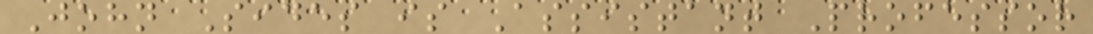John Sides is Assistant Professor
